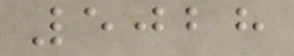5028
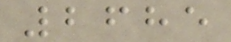2685
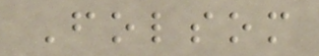Folsom
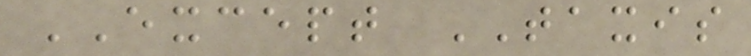EXCEPT TAXIS
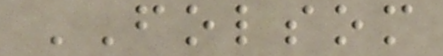FOLSOM
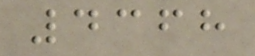4368
